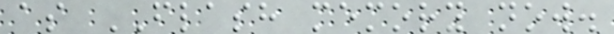as FLASH memory now.
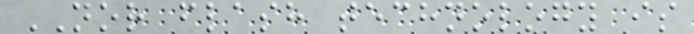NOR flash technology is
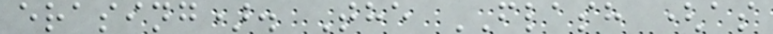erasing). The FLASH (as
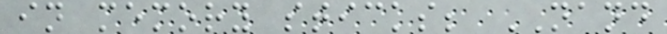in memory sticks; NAND
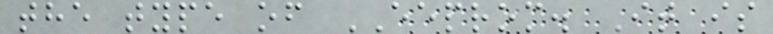the type of EEPROM. It is
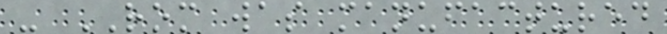- ROM was manufactured
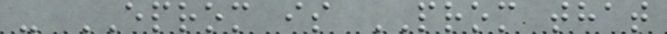- EPROM is PROM that
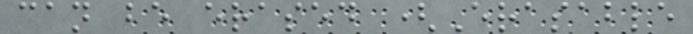can be erased (Erasable
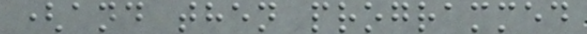(and then programmed
